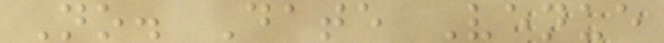No. Date Venue
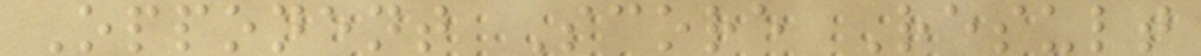Opponent Score Result
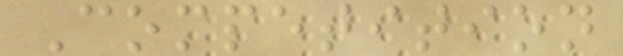Competition
